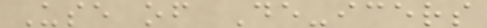Use of De-icers
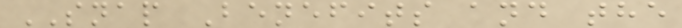SNAP Benefits and the
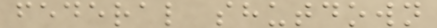federal shutdown
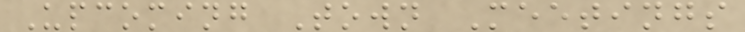Upcoming Town Meetings
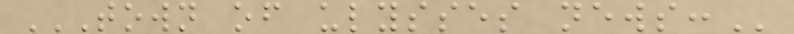TOWN OF ULYSSES NEWS:
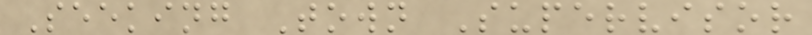Seeking Town Supervisor
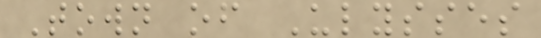Town of Ulysses
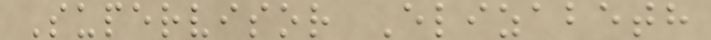Supervisor Elizabeth
